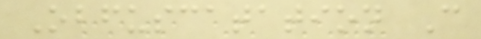Obfuscatation C
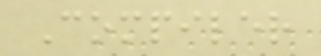Compiler
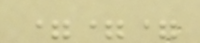===
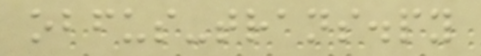obfus-trans.py
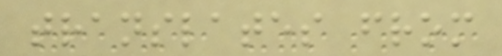translates from
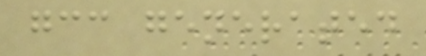gcc generated
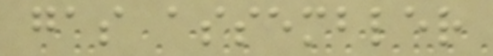gas assembler
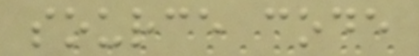source code
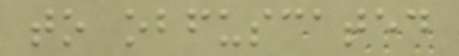to obfuscated
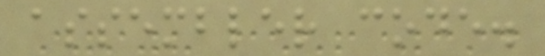assembler code.
